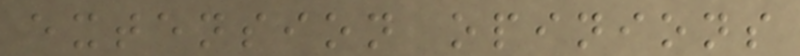extension opinions
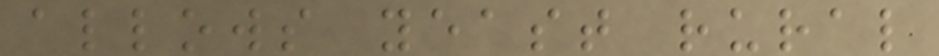allows yeast rural
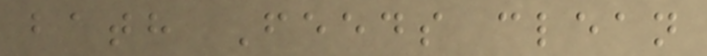bath Feeds clean
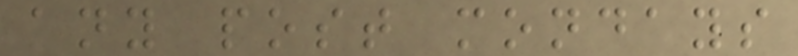any post mondays
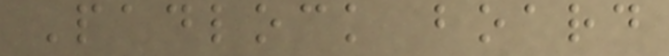Padlock board
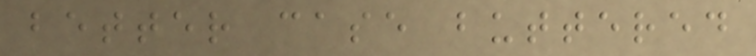better case buttered
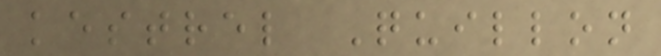kestrel Quillon
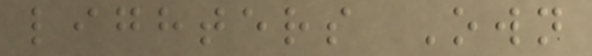lighters Own
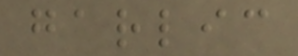garlic
